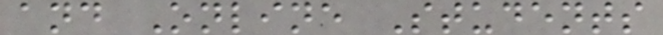and Online Students
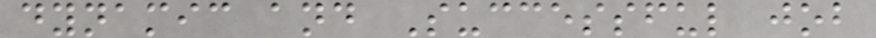dynamic and Successful job
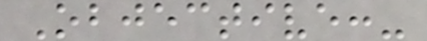Objective:-
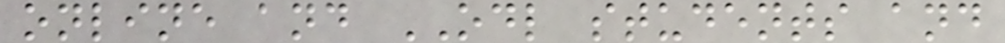online and ODL students and
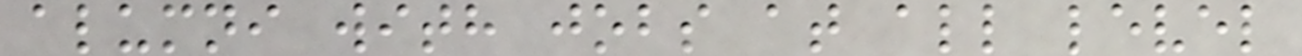alumni with jobs at all level
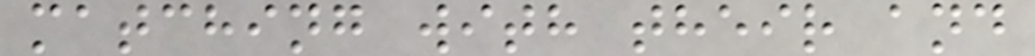matching with their and
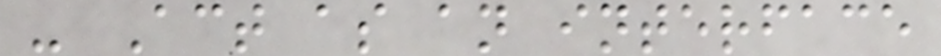- Act as an interface
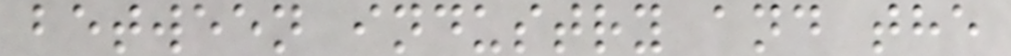between industry and the
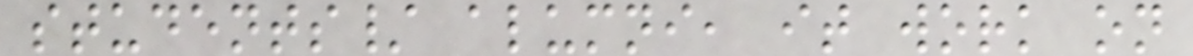students/ alumni, it work on
